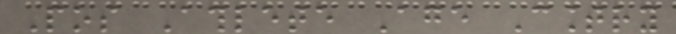Pos Athlete Age Country
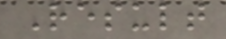Result
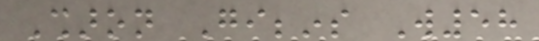Sharon Gibbins W58
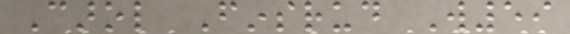Carol Finsrud W59
